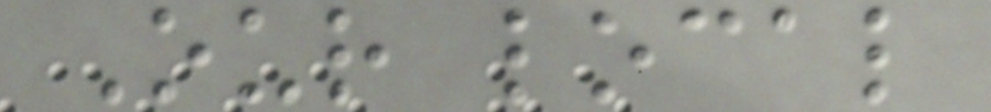Our local
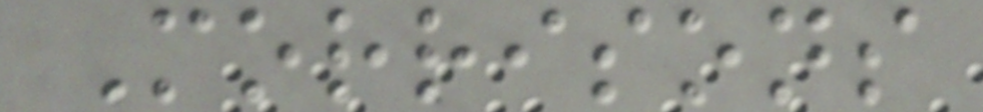Morrisons
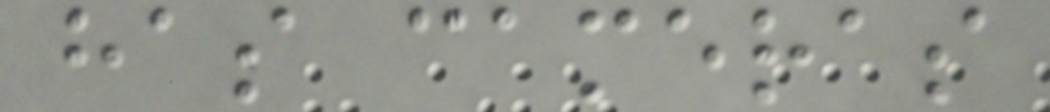has cameras
